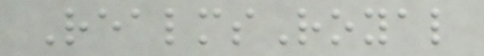RealmsRoyal
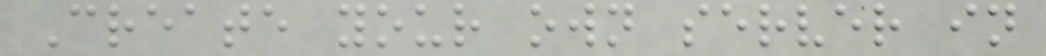Create your own server in
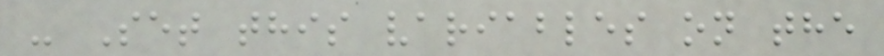- Set this variables on the
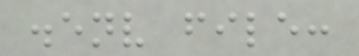.env file:
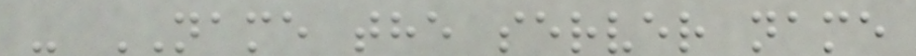- NAME the server name
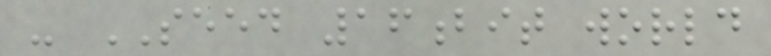- SEED 16bit world
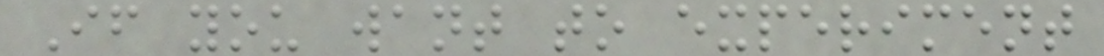If you want to experiment
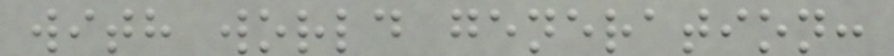with world generation:
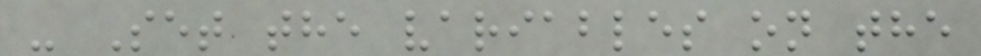- Set the variables on the
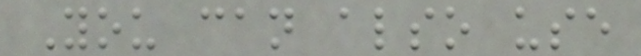You can also use
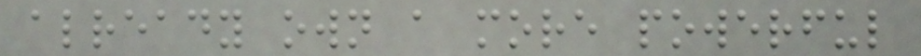already own a more powerful
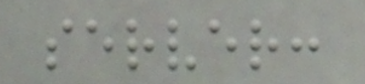server:
